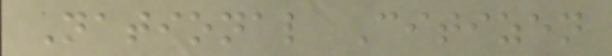National Citizen
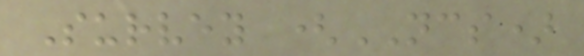Survey (NCS)
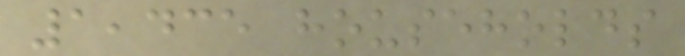1,435 households
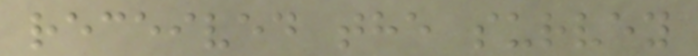received the survey
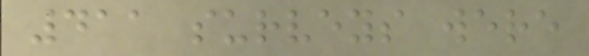411 surveys were
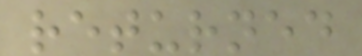returned
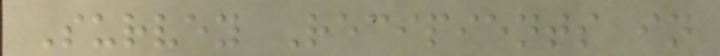Survey Recipients in
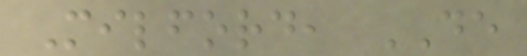Milford, DE
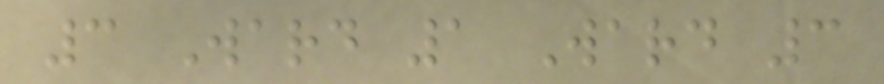3 Ward 1 Ward 3
